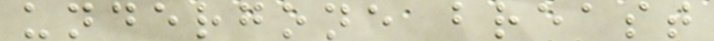undergone breast
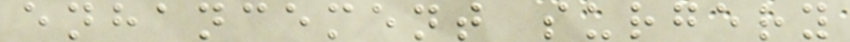enhancement surgery
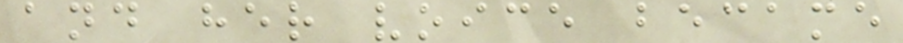and her voice became
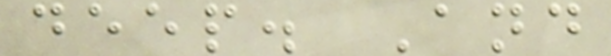deep. And
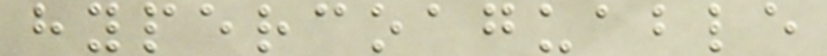hypercoaguable
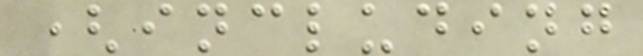(including
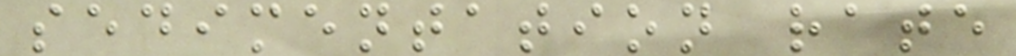sedimentation rate
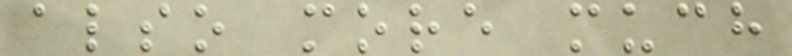also more much
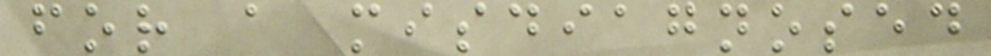for a misdiagnosed
